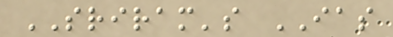SRIRAM's IAS
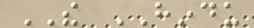THE HINDU
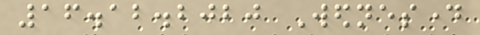16.12.2020 Wednesday
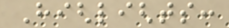Highlights:
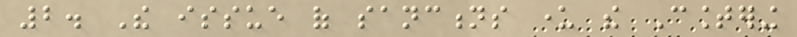2. The issue of sanctions under the Countering
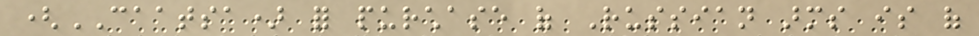(CAATSA) for purchase of Russian arms is of
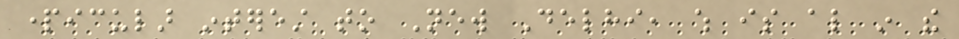particular interest to New Delhi, which is also in the
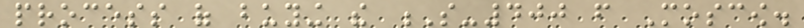process of buying the S-400 from Moscow.
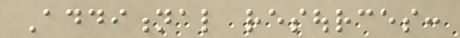Additional resources:
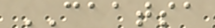CAATSA
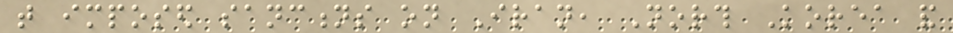that imposed sanctions on Iran, North Korea and
